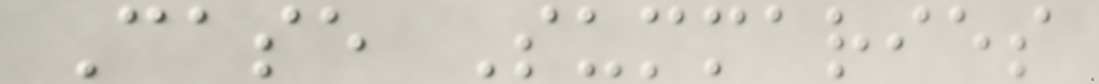Case Summaries
